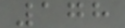178
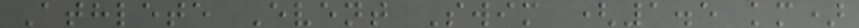Athlete Event Swim (1.5 km)
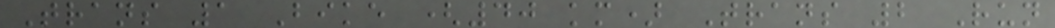Trans 1 Bike (40 km) Trans 2 Run
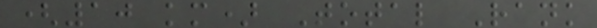(10 km) Total Rank
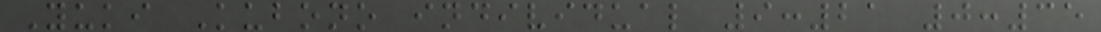Yuki Kubono individual 9:21 0:35
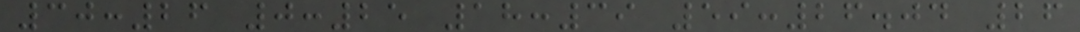30:26 0:25 18:39 59:26.04 26
